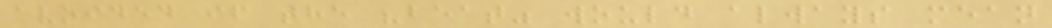avoided if the "beat" would always mean
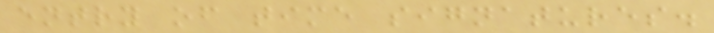entry of time signatures.
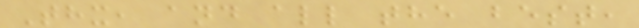Thx, and all the best,
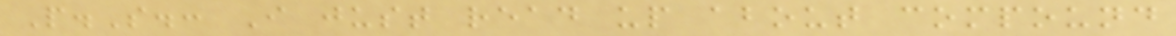P.S.: I just read up about compound
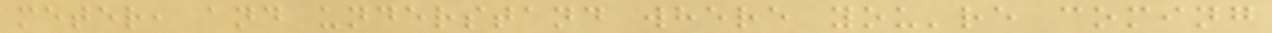meter, and understand where you're coming
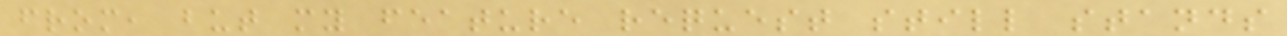from, but my feature request still stands
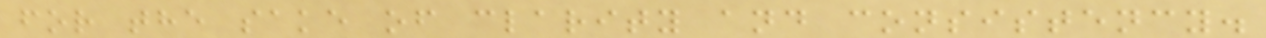for the sake of clarity and consistency.
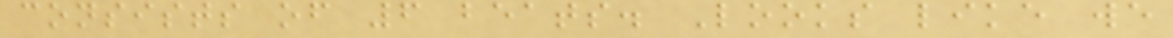consists of 6 beats. Looks like we
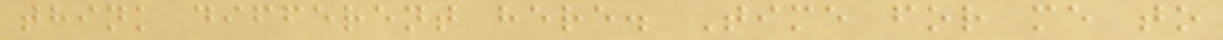think different here. Time for me to
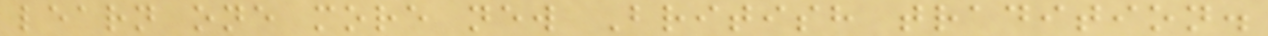learn one more new British tradition.
